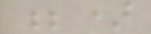;)
